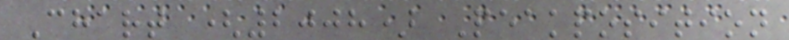Chart (2008) Peakposition
